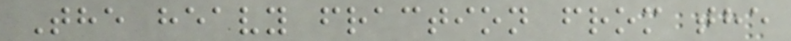The heavy fraction from the
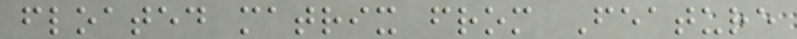floated matrix from Feature
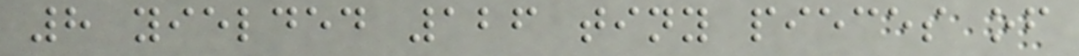8 yielded 126 tiny pieces of
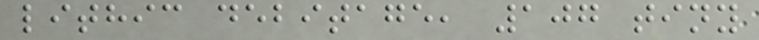lithic debitage, 107 tiny
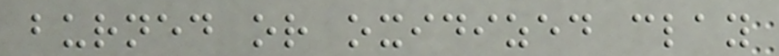burned or oxidized clay
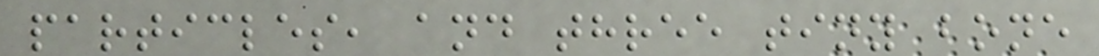particles, and three tiny bone
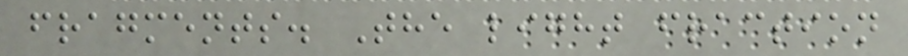fragments. The light fraction
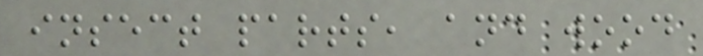insect parts, and wood
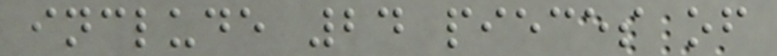include 24 pieces of
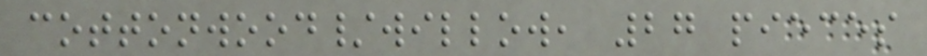cottonwood/willow, 27 pieces
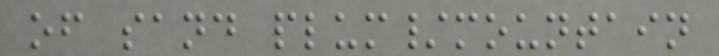of sand plum/mountain
